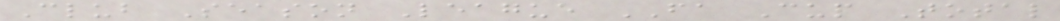Club Season League FA Cup Total
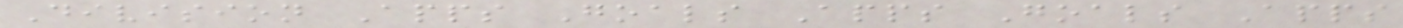Division Apps Goals Apps Goals Apps
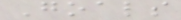Goals
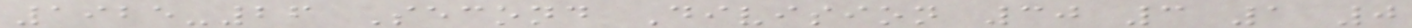1925-26 Second Division 30 3 1 0
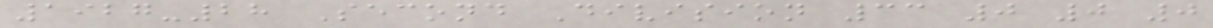1927-28 Second Division 33 0 0 0
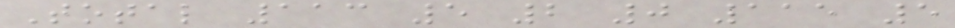Total 113 5 2 0 115 5
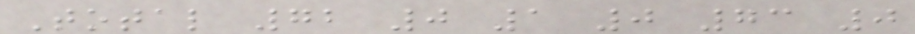Total 72 0 1 0 73 0
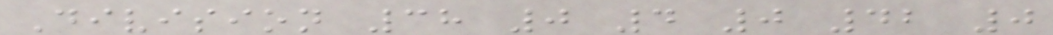Division 38 0 4 0 42 0
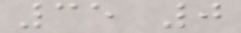35 0
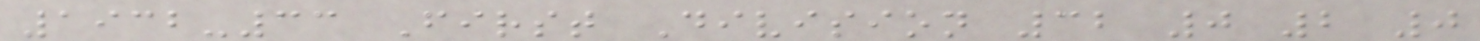1932-33 First Division 32 0 2 0
